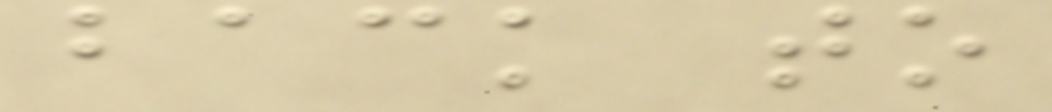back to
